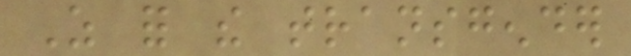As for the transgender
